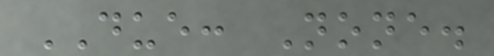DUE: None.
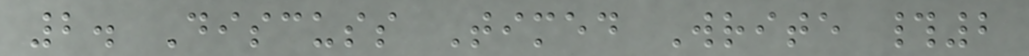2. Discuss Timed Write #2
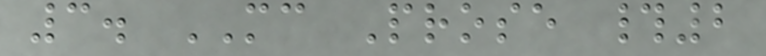3. MC Prose #2
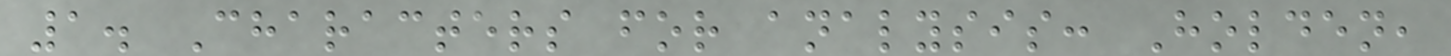1. Characters for analysis: Holden,
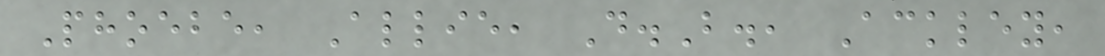Phoebe, Allie, D.B., Ackley,
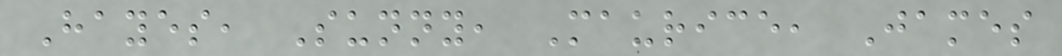Hayes, Sunny, Maurice, James
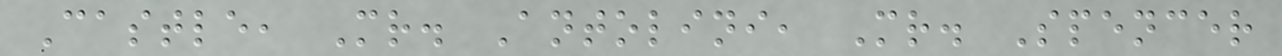Castle, Mr. Antolini, Mr. Spencer
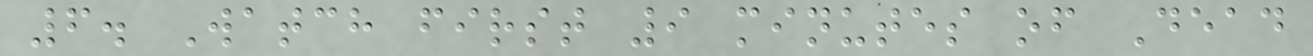6. Watch first 9 minutes of Dead
